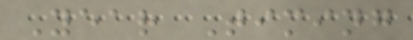Year Timing
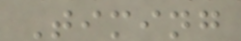Timing
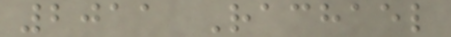2011 Rachael
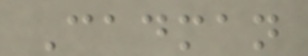Cadman
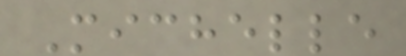Michelle
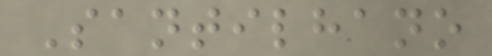Santilhano
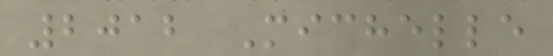2012 Michelle
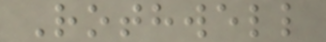Rothwell
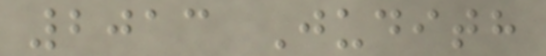2013 Judith
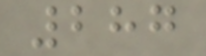287
